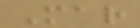Mar
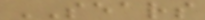SEARS
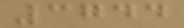3744
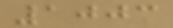1003
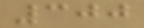300
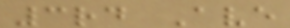3rd Ave
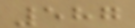587
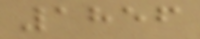1856
